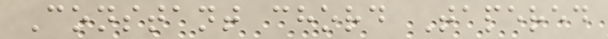Constant chord Tapered
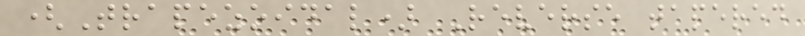(Trapezoidal) Reverse tapered
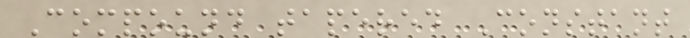Compound tapered Constant
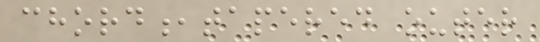chord,tapered outer
